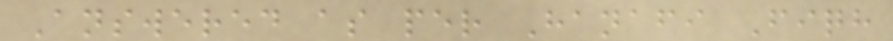Answered as per Hanafi Fiqh
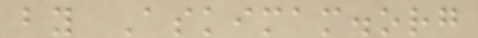by Askimam.org
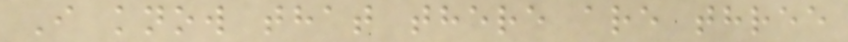I know that there are three
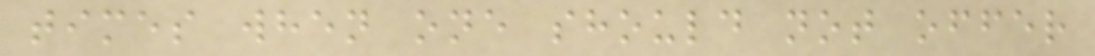times when one should not offer
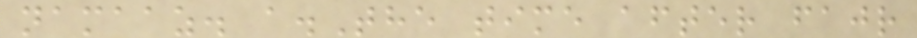namaaz. a.The time after fajr
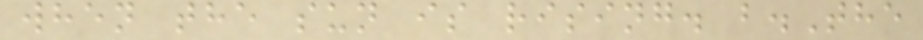when the sun is rising. b.The
